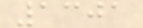1301
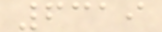6319
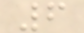6
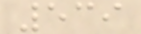539
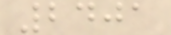2401
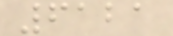6121
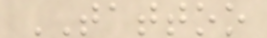TATTOO
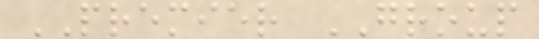PREMIER GROUP
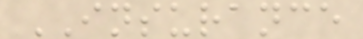INSURANCE
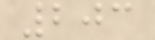203
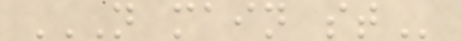N MAIN ST
